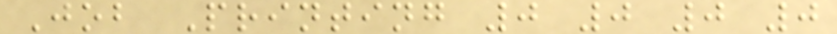Job Printing 0 0 0 0
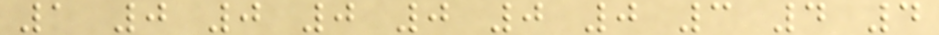1 0 0 0 0 0 0 3 4 4
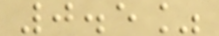0.5%
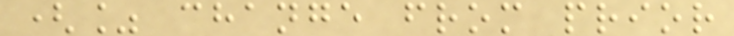(% change from prior
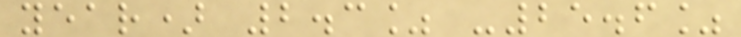year) 2.3% -25.6%
